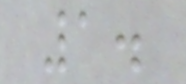1.
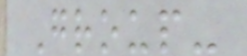Group-
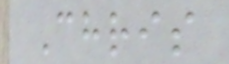Chris
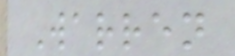Warren
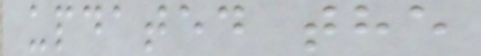updated the
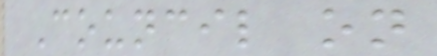Council on
